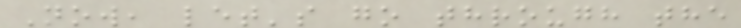Now, let's go through the
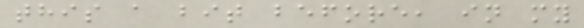this a bit before, in my
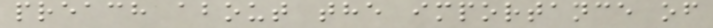preach about the importance of
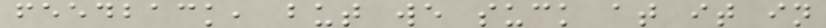feedback, but we suck at it in
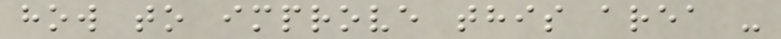how to improve this area -
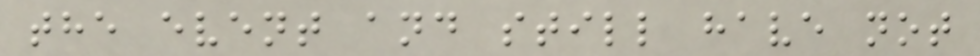the event and still have not
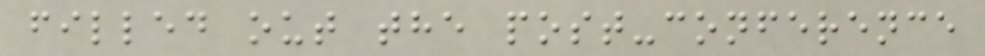filled out the post-conference
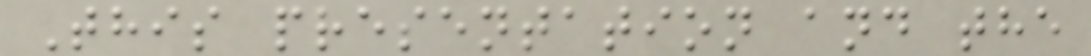This presentation and the
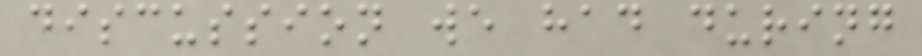discussion we had during
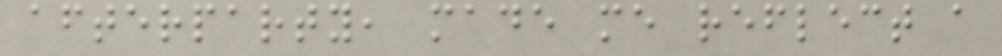afterparty, made me reflect a
